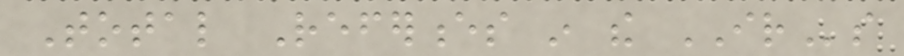Total References in the IRs
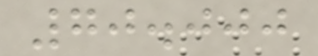70.000
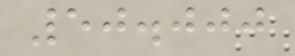50.000
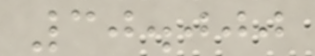30.000
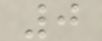0
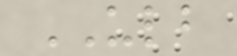ULB
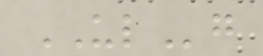ULg
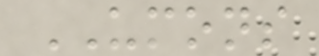UMONS
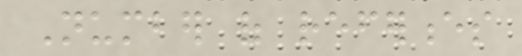Number of references
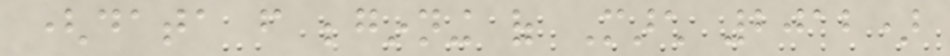(data from beginning of March 2012)
